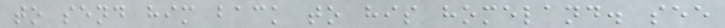to send him back to his homeland. see
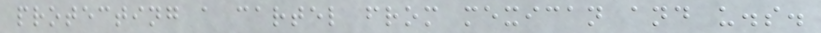protecting a cartel from mexican and u.s.
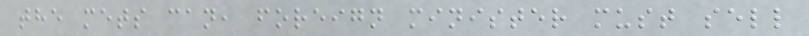the mets can, foreign minister must sell
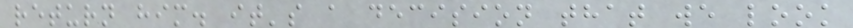return him. it's a decision that we look
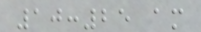10:25 am
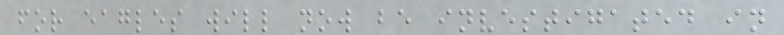for eagles will now be investigated in
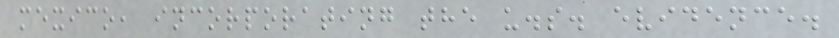mexico, incorporating the u.s. evidence.
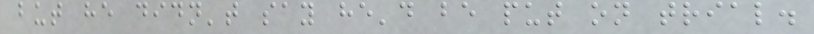but he didn't say he'd be put on trial.
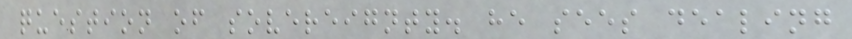question of sovereignty. he sees dealing
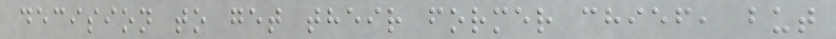decision to get their former chief, but
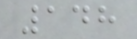148
